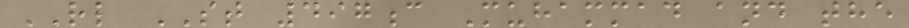RL ST 497c Muhammad and the
